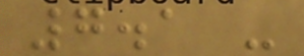7.1 -
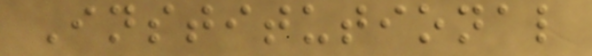Institutional
